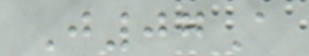J07A
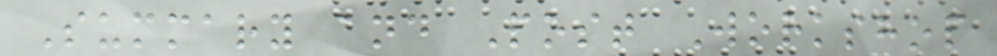Summary and Post Workshop
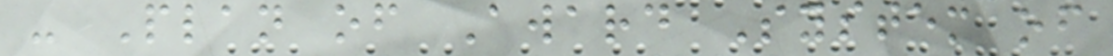- Plan of Award System of
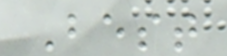Best
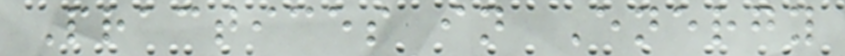Practices in Energy
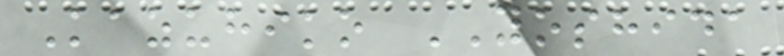Kazuhiko YOSHIDA
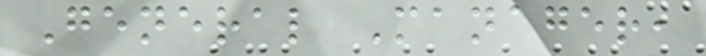General Manager,
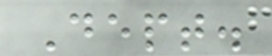Dept.
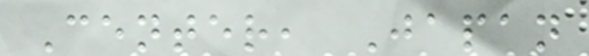Center, Japan
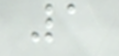1
